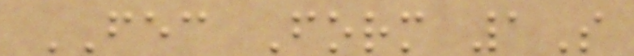FEC Form 1S
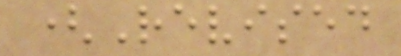(Revised
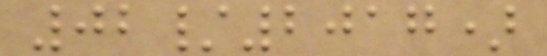02/2017)
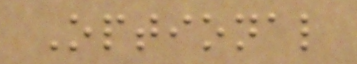Optional
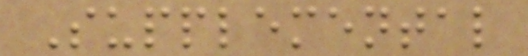Supplemental
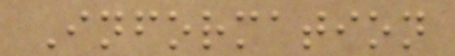Information
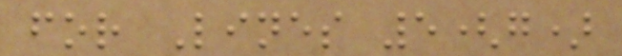for Lines 5(g)
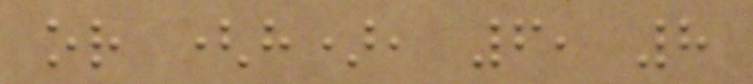or (h), 6, 8
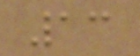13
